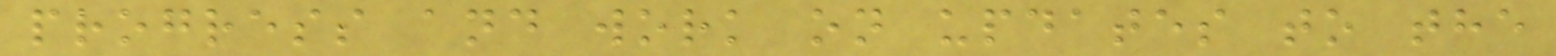progress and work on updates to the
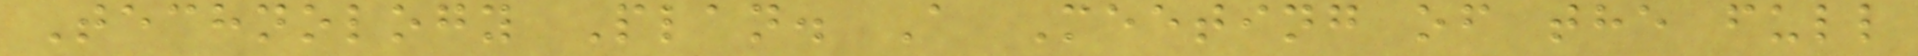Technology Plan. A Meeting of the full
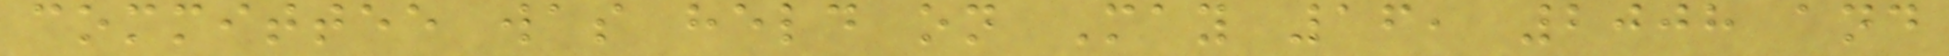committee was held on May 16, 2008 and
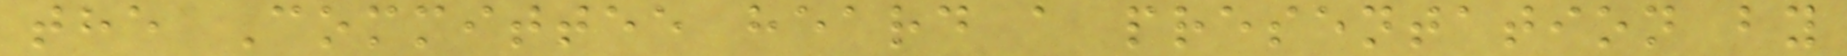the Committee heard a presentation by
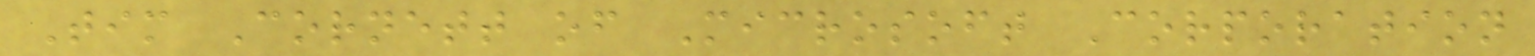Tim Cornett of Microsoft Corporation
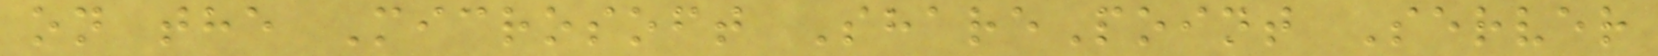on the Microsoft SharePoint Server
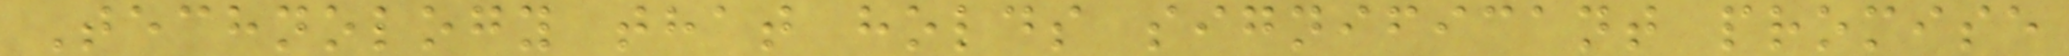Technology that holds significant promise
